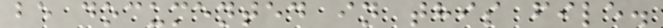be documented in this file.
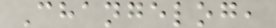Changelog,
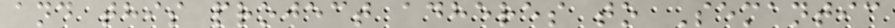and this project adheres to Semantic
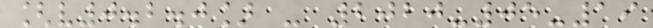[v0.2.0] - 2020-05-19
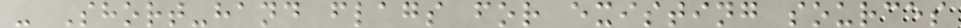- Short-hand flags for existing sources
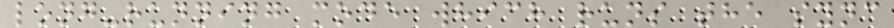long-running mode which runs the sync
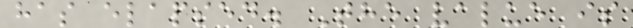has elapsed. The value is
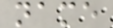name
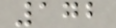172
